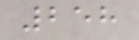258
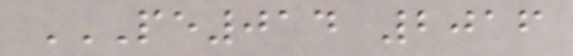PE014 2016
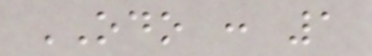ODO : 1
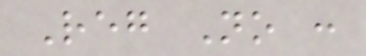Reg No :
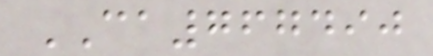CA767490
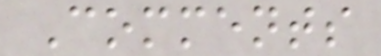Comments
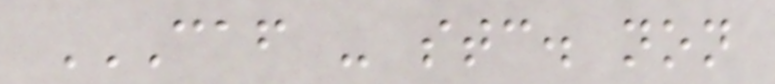CAF - STC. NON
